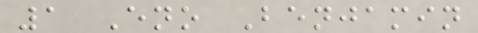1 Eno Benjamin
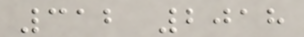312 2018
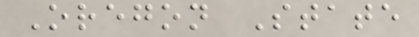Oregon State
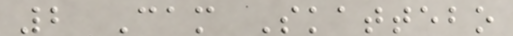2 Cam Skattebo
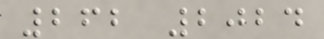262 2024
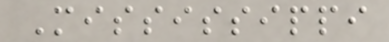Mississippi
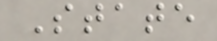State
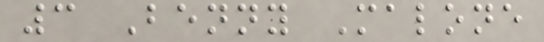3 Benny Malone
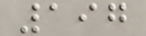197
